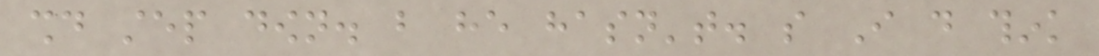should step down. but he hasn't. so I do think
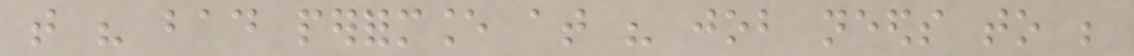that his bad performance at his job needs to be
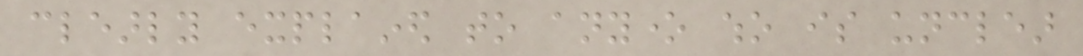clearly explained to anyone who is unclear
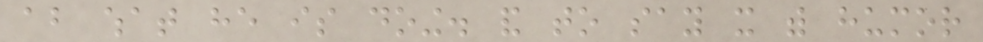about what he is doing. and to say it with humor
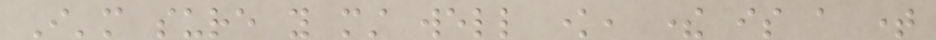I'm sure you must well know, there is a time
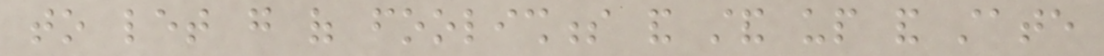to let go of foolishness and stand up and state
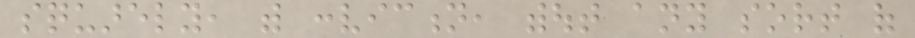squarely, with conviction, without any sort of
